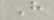H
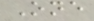One
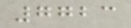7723
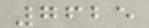7625
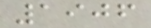1906
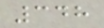348
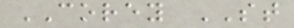COREY ST
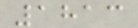1813
